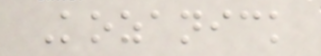Kozanick
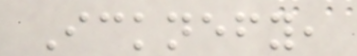Icknefy,
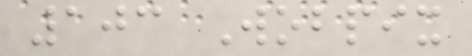103 Wobpix
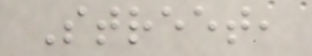Street,
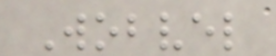Wobvel
